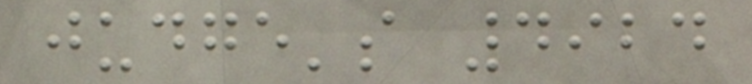judge's 4924
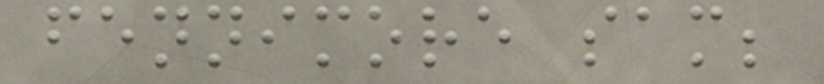fennimore sam;
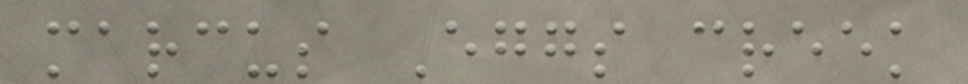marcus Eggs creek
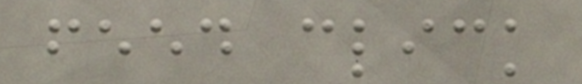feed click
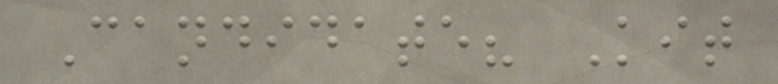Candidate? Kit
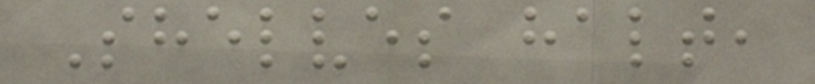Shelves halt,
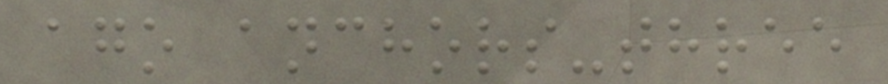ago anchors-three
